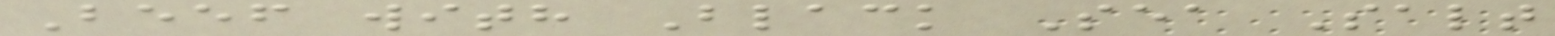Beef with Black Sea Salt
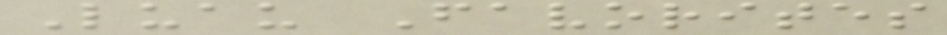Luau Favorites
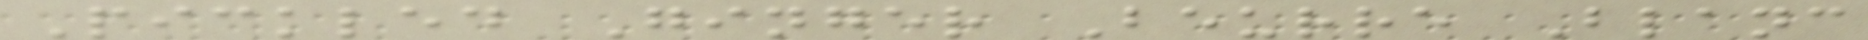Pickled Ginger Beurre Blanc
